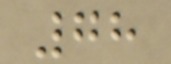78
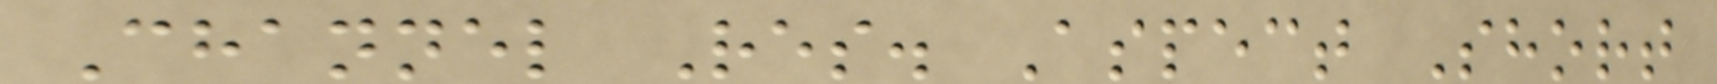Channel Res. Aspect Short
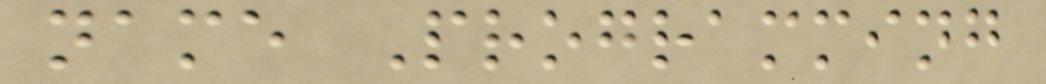name Programming
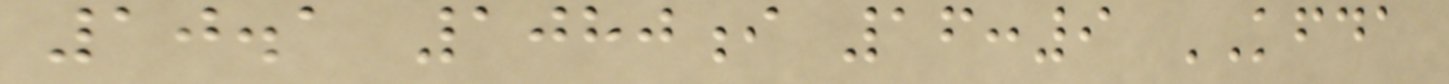10.1 1080i 16:9 KFDA
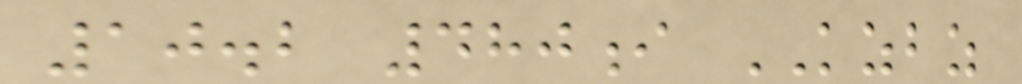10.2 480i KZBZ
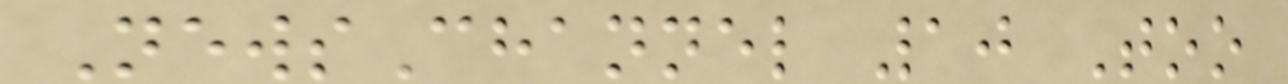NewsChannel 10 Too
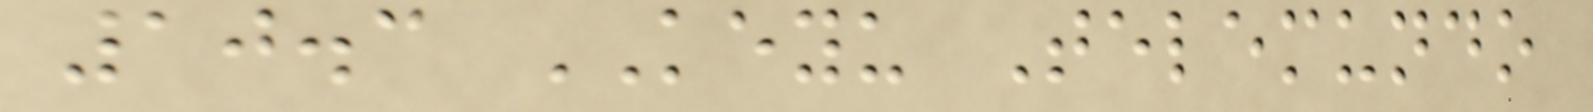10.3 KEYU Telemundo
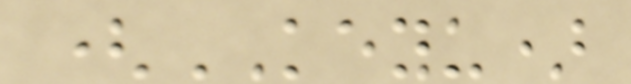(KEYU)
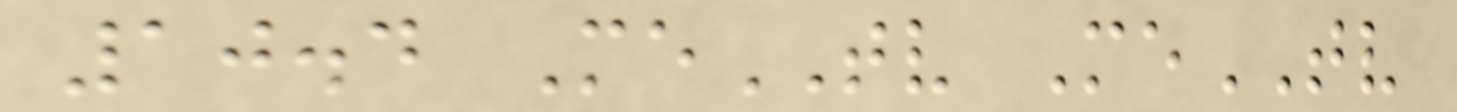10.4 MeTV MeTV
